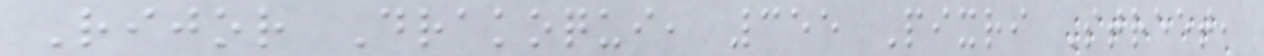Rijor Drakoqui, 355 Pixri Street,
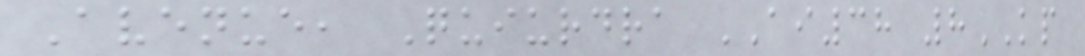Avenue, Quiurdra AI38 8KP
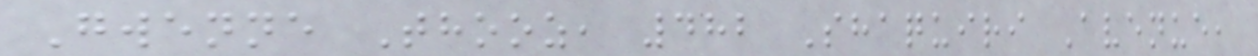Gwenne Thooz, 482 Shaquiri Avenue,
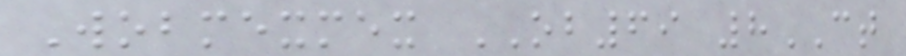Wobmexmex OB69 8CT
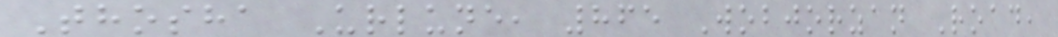Thosha Urlune, 865 Wobjorzan Road,
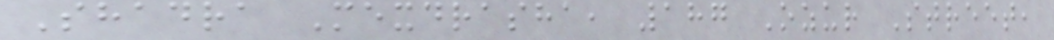Shadra Mexdrasha, 187 Ozur Street,
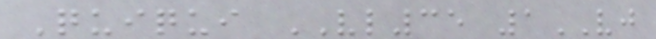Quiqui VL35 1VJ
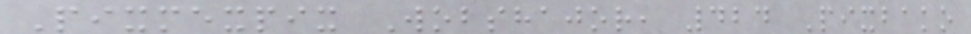Pixmexpix Wobshajor, 424 Pixbako
